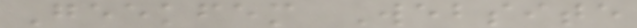Geekfem Website
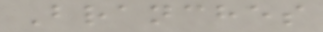Branches
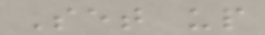Set up
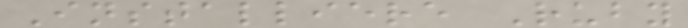Installiere Ruby
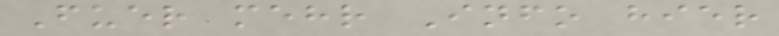Fuer mehr Info hier
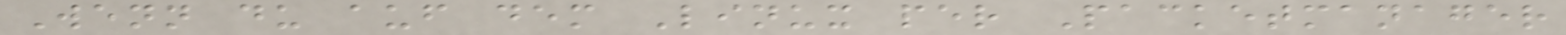Wenn du auf dem Linux per Packetmanager
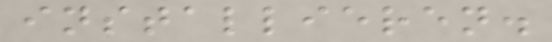installieren.
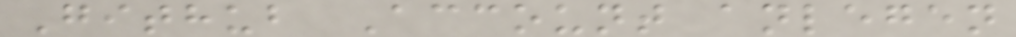Github Account anlegen
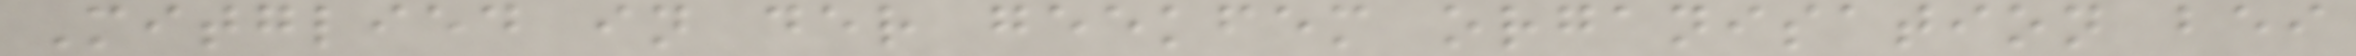Mitglied in der geekfem organisation bei
